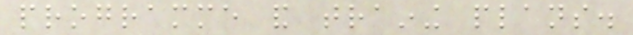programme and training plans.
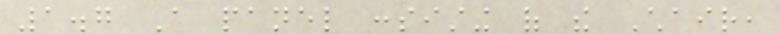1.7 A panel consisting of the Chair,
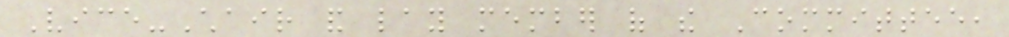Vice-Chair and lay member of the Committee,
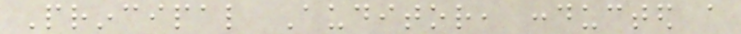Principal Auditor, conducted a
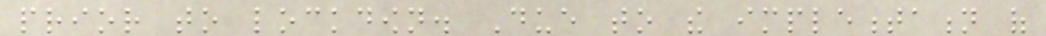prior to lockdown. Due to the implementation of
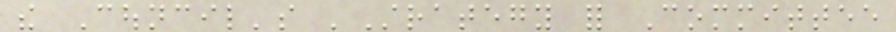the Council's 'Strategy for Committee
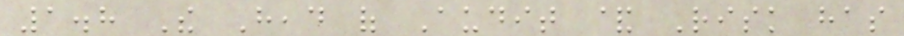1.8 The Head of Audit & Risk has
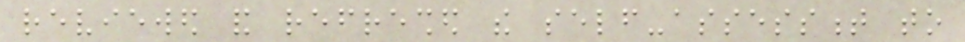reviewed and refreshed the self-assessment to
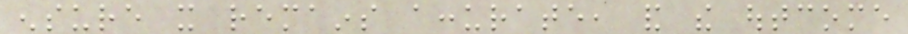ensure it remains accurate, and the outcome
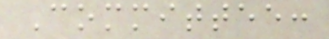Committee:
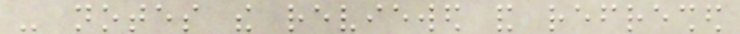- notes the reviewed and refreshed
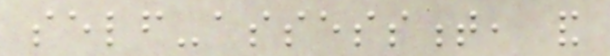self-assessment, and
